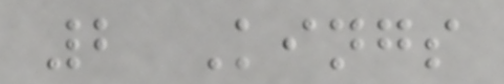2 Kings
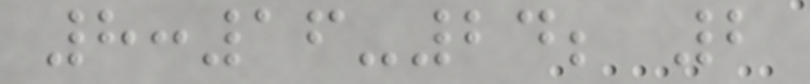8:16-24; 2
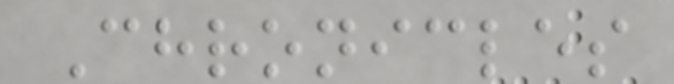Chronicles
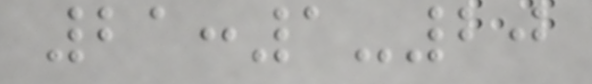21:1-20
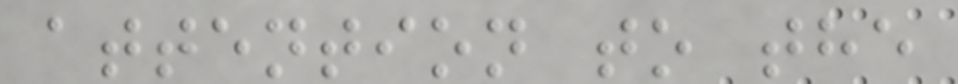attention to the
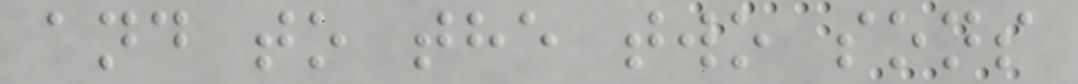and to the two sons
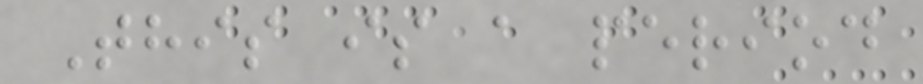This is a period
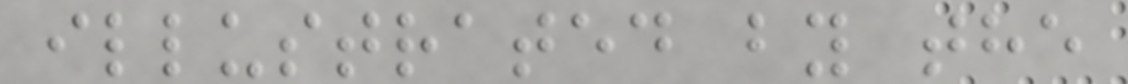illustrated by the
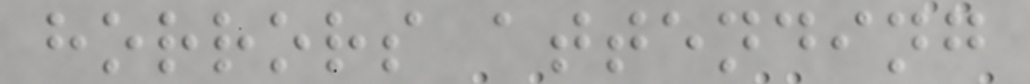horrors attending
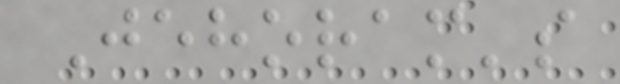Jehoram's
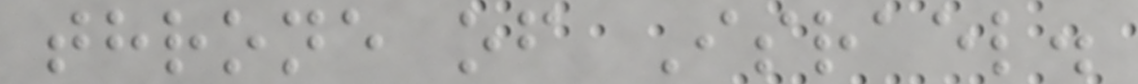throne of Israel.
